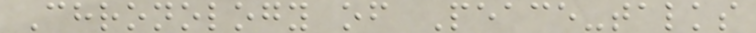Chronology of Peace-talks
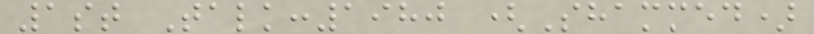1st Talk:1980 (Shammed)
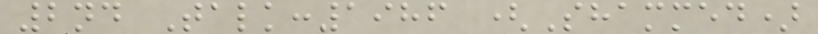2nd Talk:1986 (Shammed)
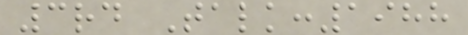3rd Talk:1988
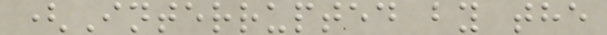(Interrupted by the
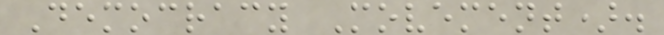Democracy Movement).
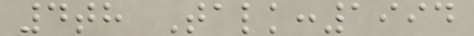4th Talk:1994
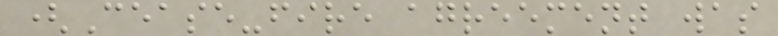(Cease-fire agreement was
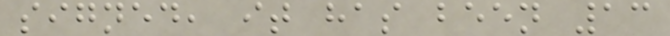signed, it has been 13
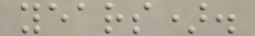years).
